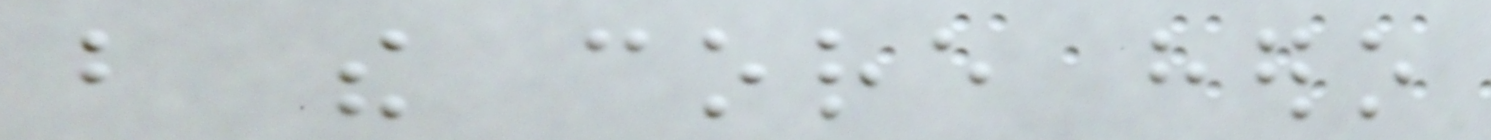but the core hero
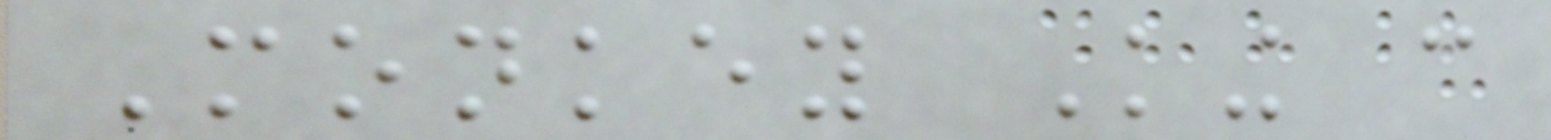Monkey King can
